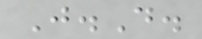J.D.
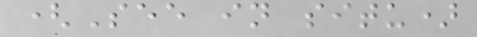(See in situ)
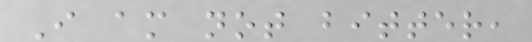I am not bitter,
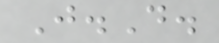J.D.
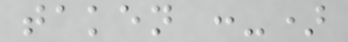taken :-)
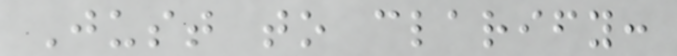Just to clarify:
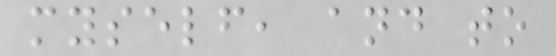myself, and to
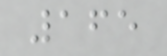165
